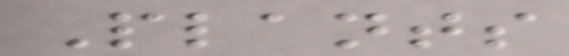Plants
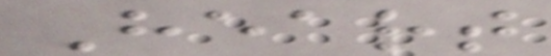Heart
